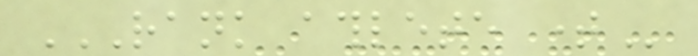RANK ATHLETE TIME
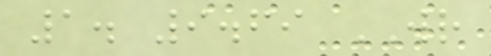1. 9.69 WR
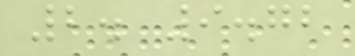2. 9.72
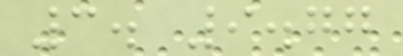3. 9.77
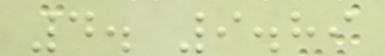4. 9.89
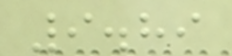9.89
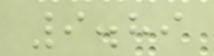9.89
